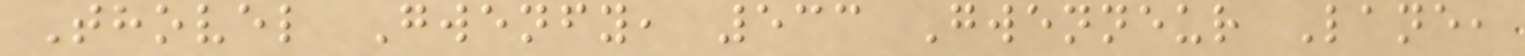Thovel Gwenfy, 533 Gwenneur Lane,
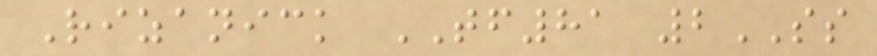Rizanick TF81 2SS
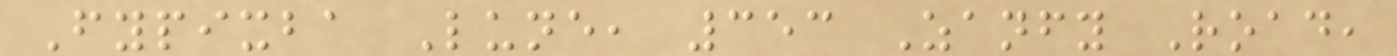Fypixba Lune, 353 Zanfy Road,
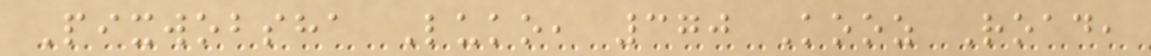Pixwobsha Luko, 370 Kooz Road,
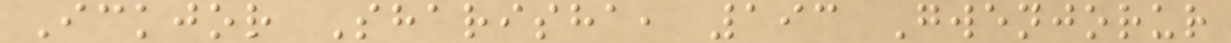Ickjor Sharisha, 193 Gwenjorur
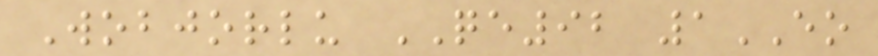Wobjorlu QE92 1EO
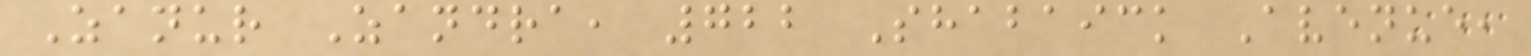Zanur Zandra, 722 Shabaick Avenue,
